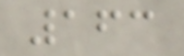163
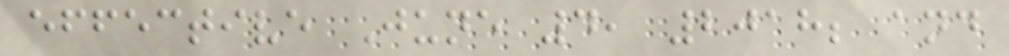effective June 4, 2018; and
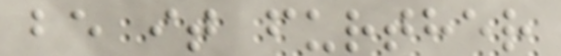be it further
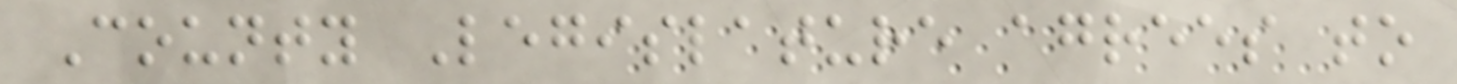County Legislature agrees to
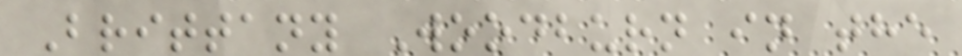Brittany Woodburn in the
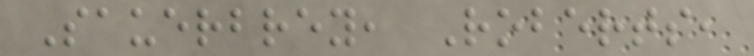Sauerbrey, Roberts,
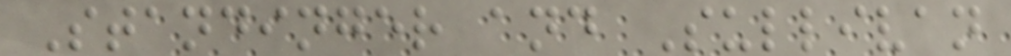Standinger and Sullivan
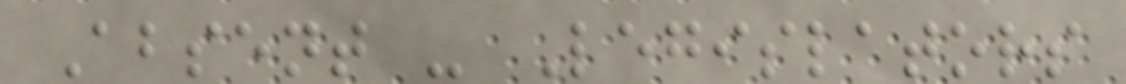Absent - Legislators
